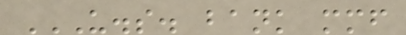U.S. BANK MMF
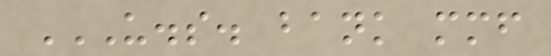U.S. BANK MMF
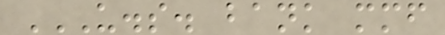U.S. BANK MMF
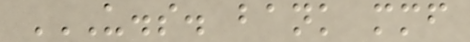U.S. BANK MMF
